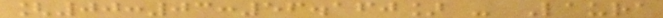[00:03:56.160] - Laura
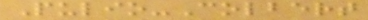Pulio-Colbert
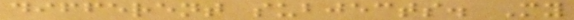different subjects. My
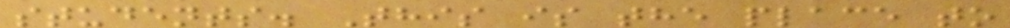students. This is the place to
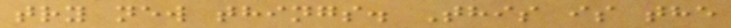try new things. This is the
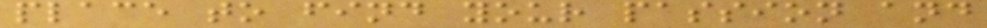place to find your passion and
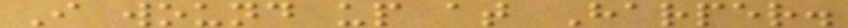I wound up at Harper.
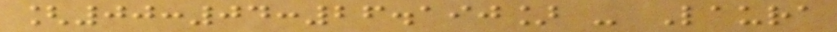[00:04:26.190] - Laura
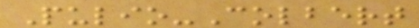Pulio-Colbert
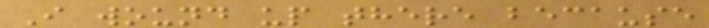I wound up there because
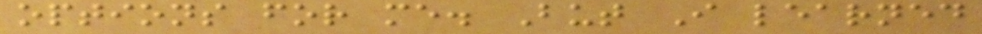options for me. But I learned
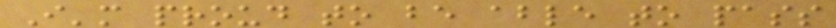I'm proud to be able to pass
